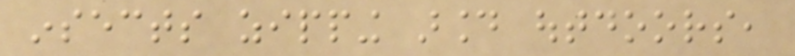insects zipping around outdoors,
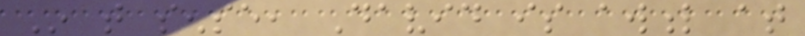In that sense, David is awful at
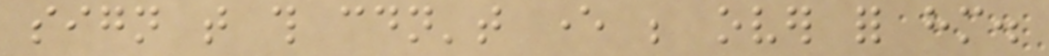sign that this couldn't ever be over for him.
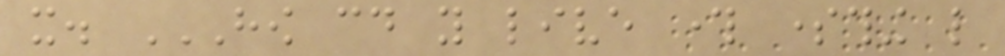it. HOW COULD YOU LIVE THROUGH SOMETHING LIKE
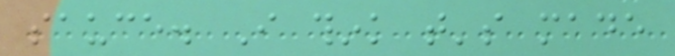sauce. I think that's made
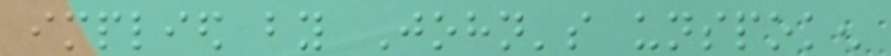implied by John's unspoken
